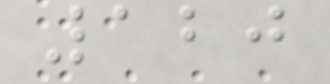120
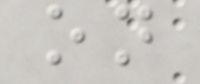on
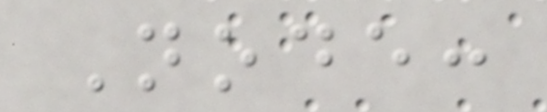Node:
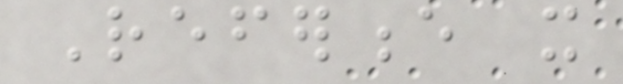Reference it
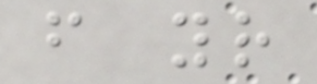from your
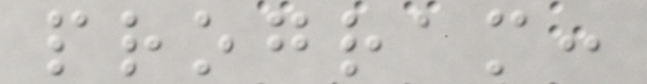program:
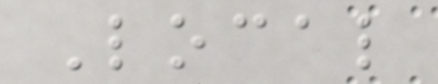Local
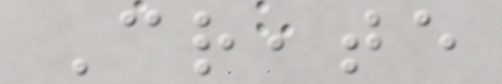Create
